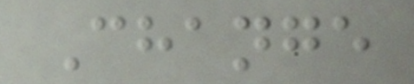Change
